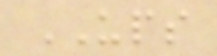UPS
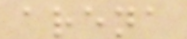arena
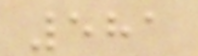581
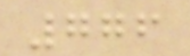776
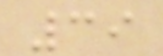39
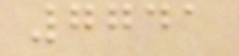7741
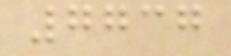7737
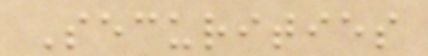Securities
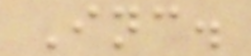Inc.
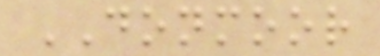DONMOOR
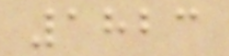1823
